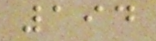194
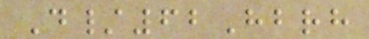D/62Hbrh
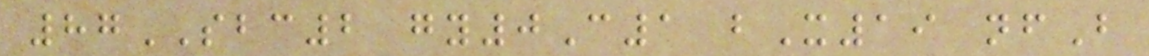87SBC2 gy0C1 bX19 nfB
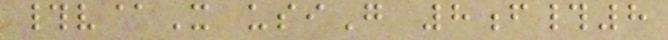#v@X usiG 8f#8
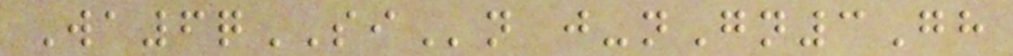Wa6qSIn j-nGn3Gh
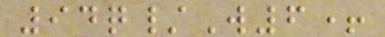94q/W6+
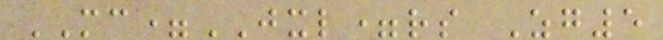MC=JXL=rs Zg5
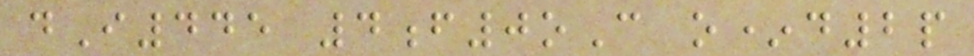dI445 4f0oC o*d2p
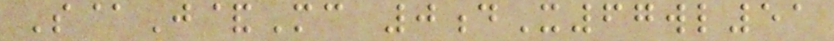S@J&Mc 0dX67wl51
